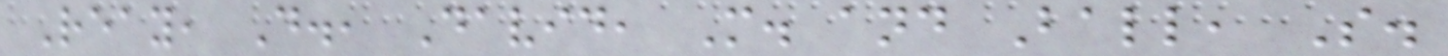Reay, D., David, M. and Ball, S.
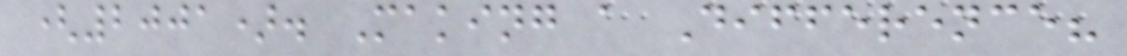(2001). Making a Difference?
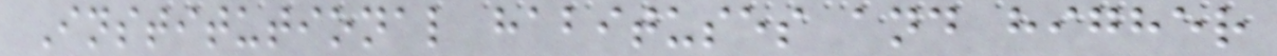Institutional habituses and higher
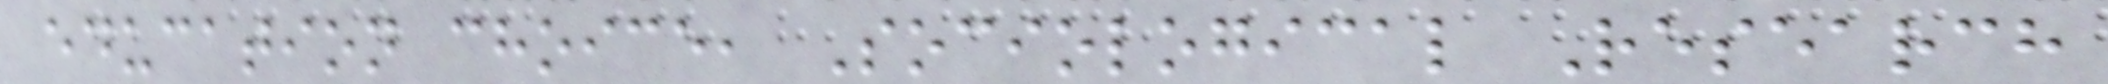education choice, Sociological Research
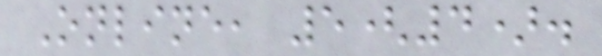Online, 5(4).
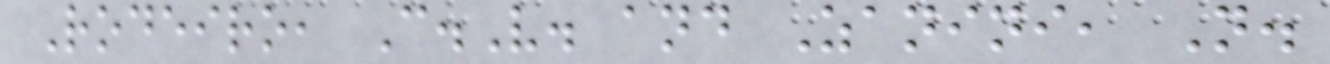Rodeiro, C.V. and Zanini, N.
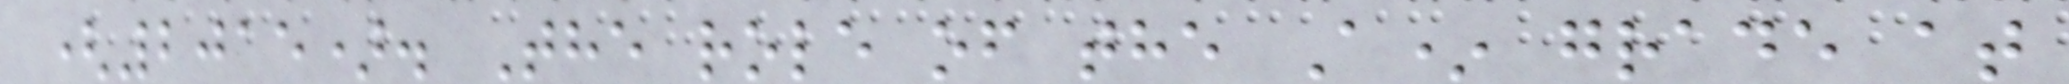(2015). The role of the A* grade at
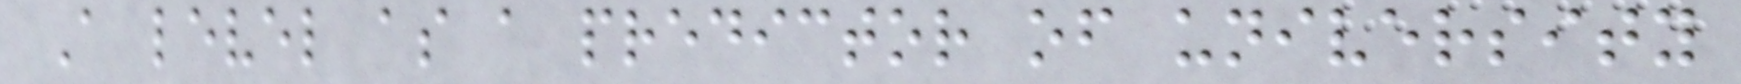A level as a predictor of university
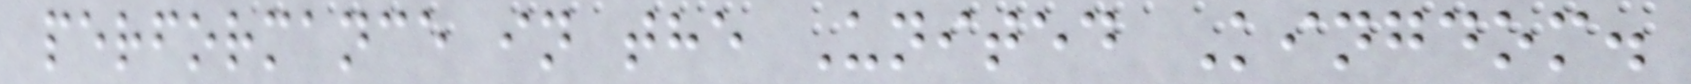performance in the United Kingdom.
